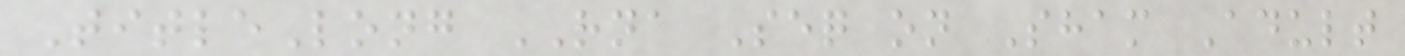TitleLong RNA Seq on Sham Adult
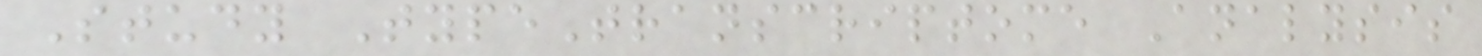Study TypeTranscriptome Analysis
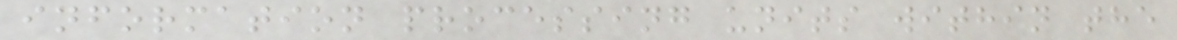information processing units within the
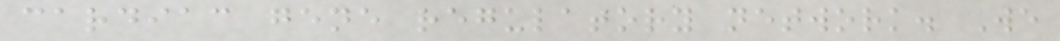cardiac gene regulatory network. We
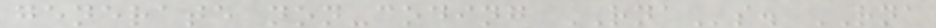generate non-coding RNAs. RNA
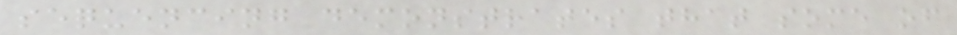sequencing demonstrates that some of
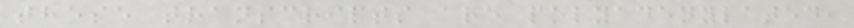these transcripts are polyadenylated,
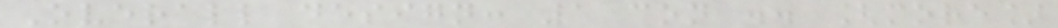Overall design: 1 con .. [more]
